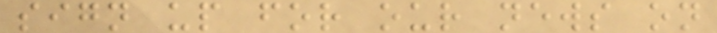sign up for our news on
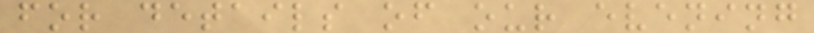for details of our evening
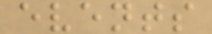events
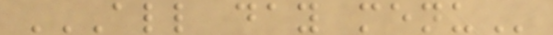ALL DAY MENU
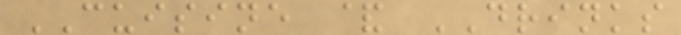CUISINE & DRINKS
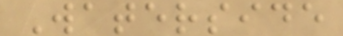Waterside
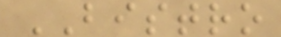BISTRO
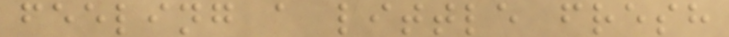feeling a little fresh
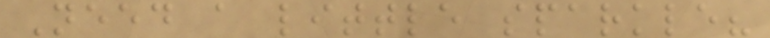Need a little sparkle?
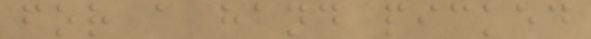for a hand picked
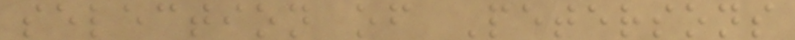selection of Petersons
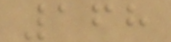168
